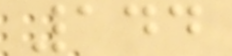144
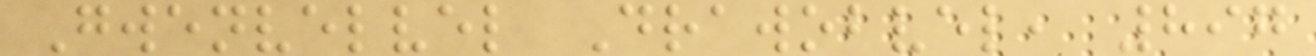Gwenvelvel Drawobvel, 897
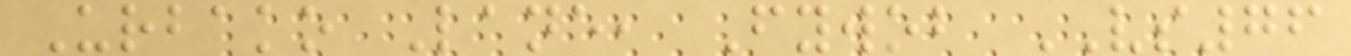Urbako Lane, Fywob VS76
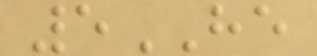5HE
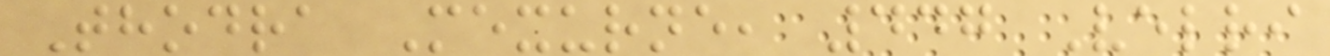Thodra Mexurne, 447 Velri
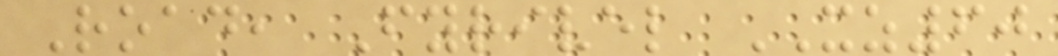Road, Fyrivel XZ60
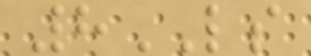8LS
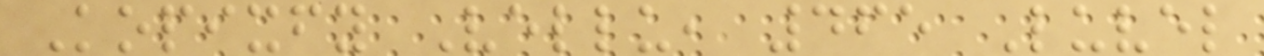Kopixfy Vellu, 465 Luvel
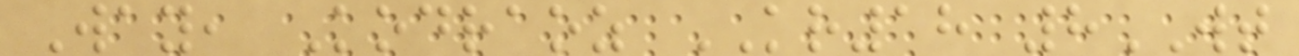Way, Kodraoz KR18 8WT
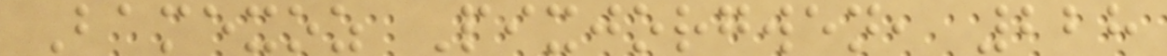Bamexoz Pixjorgwen, 228
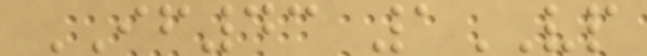IF43 1VP
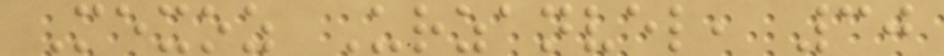Mexoz Urzanvel, 30
